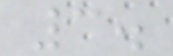3.
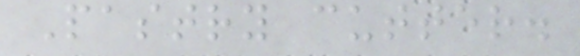Pastry cutter.
